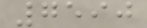7590
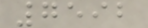7592
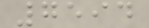7594
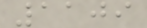1109
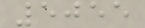5055
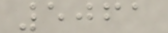5061
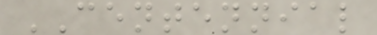CENTENNIAL
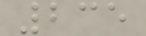235
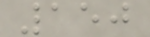150
